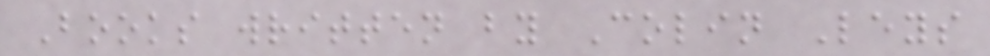Books written by Colin Leys
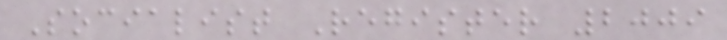Socialist Register 2009
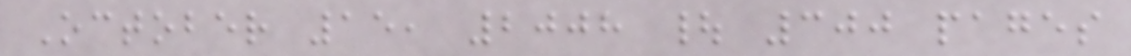October 15, 2008 | 300 pages
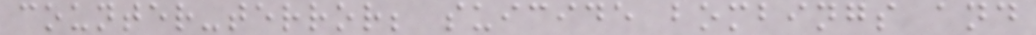counter-terror; suicide bombings and
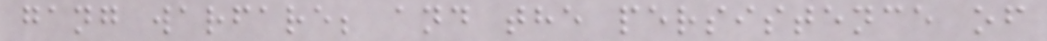gang warfare; and the persistence of
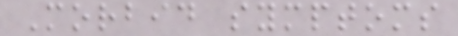Morbid symptoms
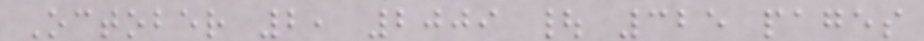October 2, 2009 | 325 pages
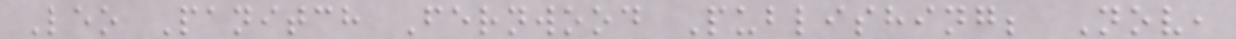Leo Panitch Fernwood Publishing; Nov,
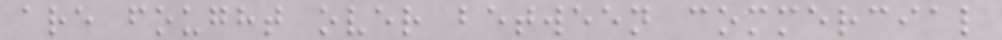are fought over between commercial
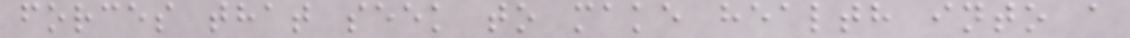forces that seek to make health into a
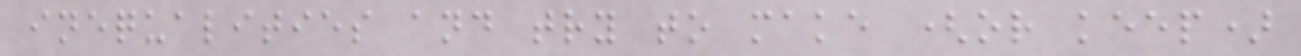inequalities and try to make (or keep)
